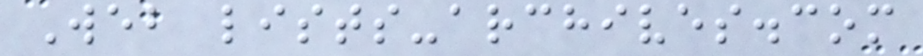Web lists-archives.com
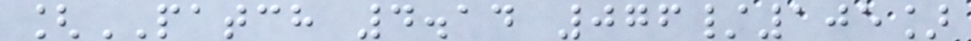[PATCH 4.14 076/105]
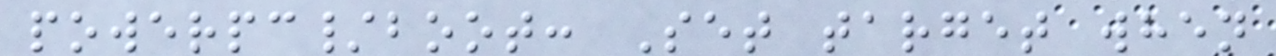powerpc/boot: Set target when
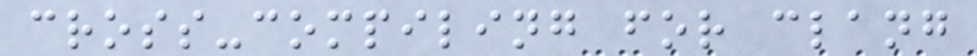cross-compiling for clang
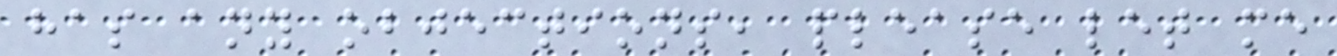has any objections, please let me
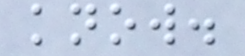know.
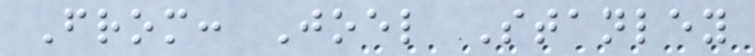From: Joel Stanley
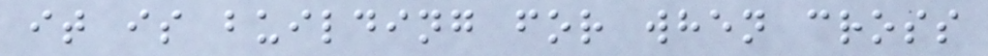it is building for when cross
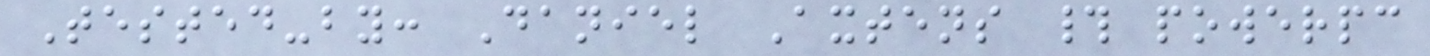Tested-by: Daniel Axtens # powerpc
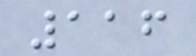116
